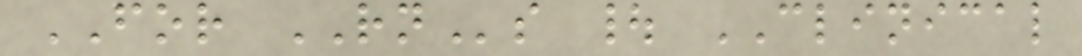FOR RNs | CLINICAL
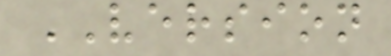VERSION
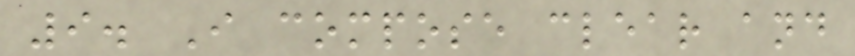9. I compose clear and
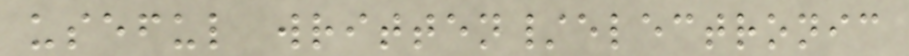useful written/electronic
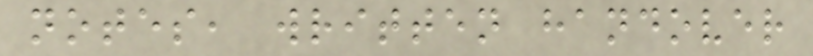notes, written handover
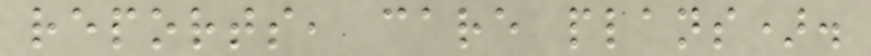reports, care plans).
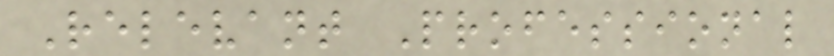Relevant Professional
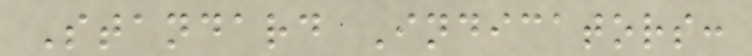Standard Indicators:
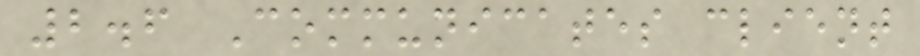2.6 Communicates client
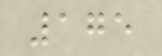175
